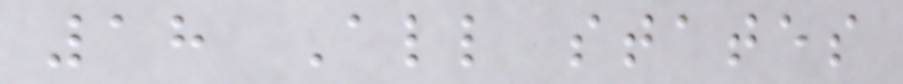18 All states
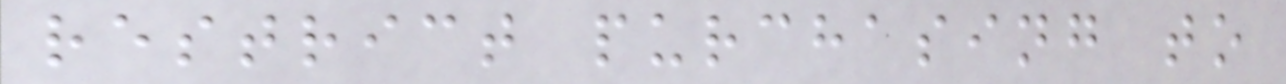restrict purchasing to
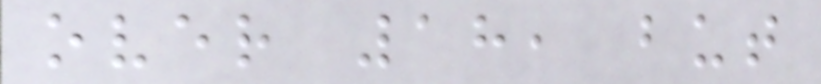over 18, but
